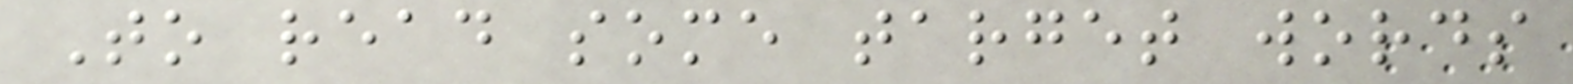To read some target words
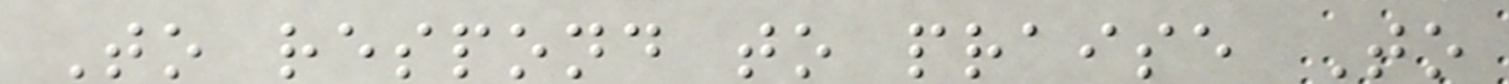To respond to praise To
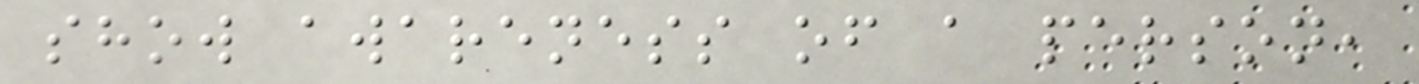show awareness of a person,
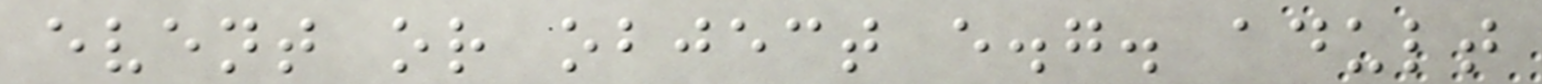event or object e.g. adult
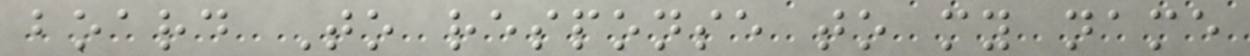board To response to my name
